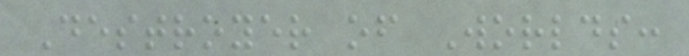Destroyer of Worlds:
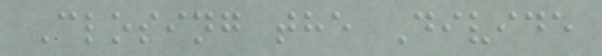Closing the Divide
